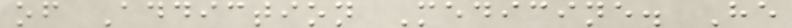of Addiction Medicine. He
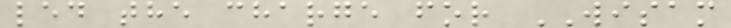led the charge for WISAM
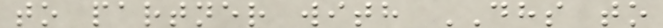to partner with DHS to
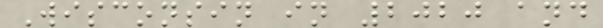Wisconsin in 2020 and
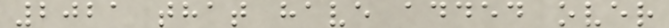2021 that have added over
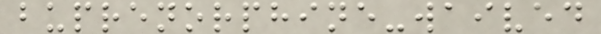buprenorphine-waived
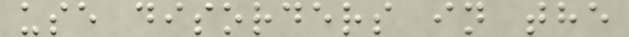use disorders in the
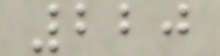220
